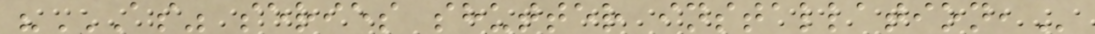"AS" SERIES SHUTTER INSTALLATION,
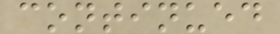continued
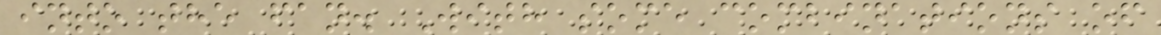into the fan. With some combinations of
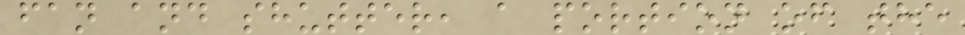fan and shutter, a portion of the
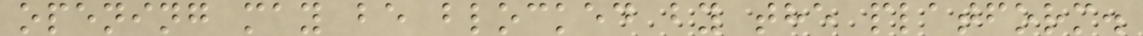opening may be blocked by the platform.
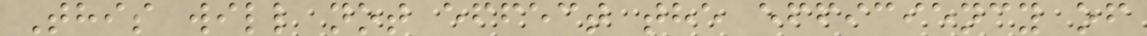This will not effect the efficiency of
